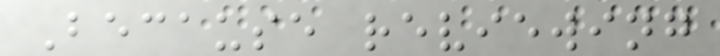Because reviewing
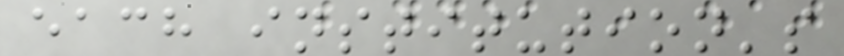each institution's
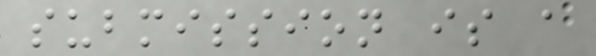submission is a
